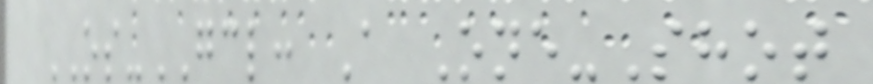OS-GCL: A One-Shot
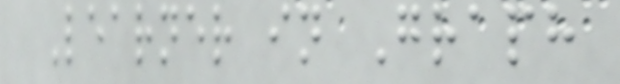Learner in Graph
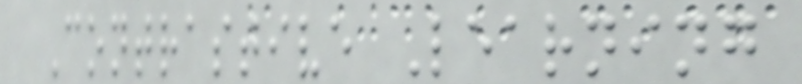Contrastive Learning
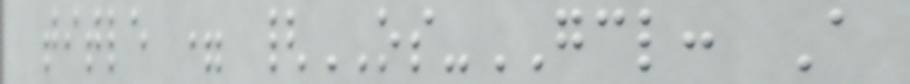title = {OS-GCL: A
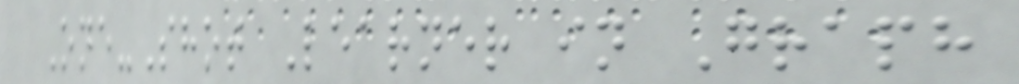One-Shot Learner in Graph
